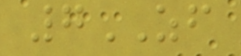7ZF
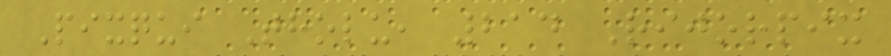Pixqui Tholu, 214 Rijorpix
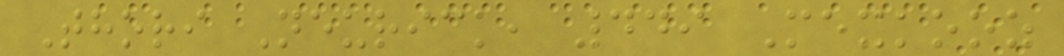Thori Neurick, 449 Mexkooz
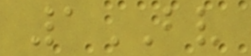1BV
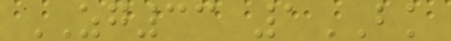ZG33 1BK
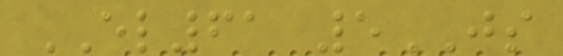EL61 5JS
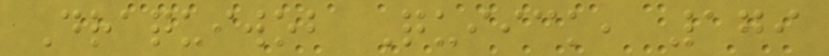Draquiwob Quiick, 179
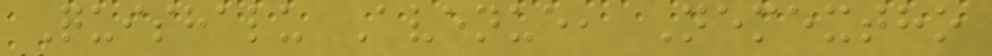Quishalu Avenue, Nemextho
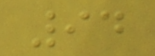94
